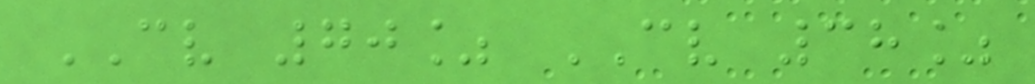CV 70% CV 38%
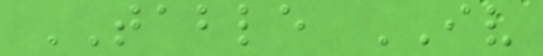TABLE IV
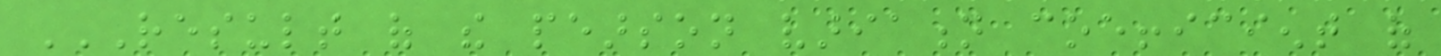RESULT OF THE PEARSON VARIATION COEFFICIENT OF
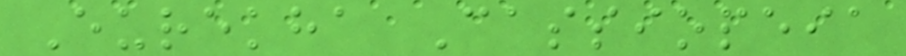Eurekha Cassiopeia
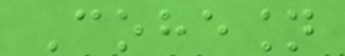Cohesion
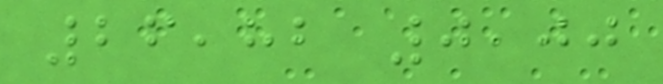26,82 0,00
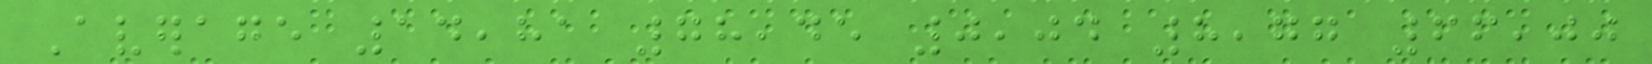Average 14,81 78,45 0,04 8,77 66,00
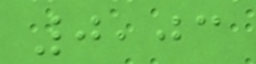0,03
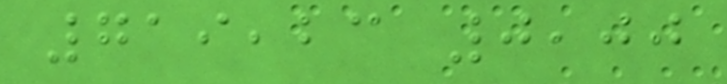719,23 0,00
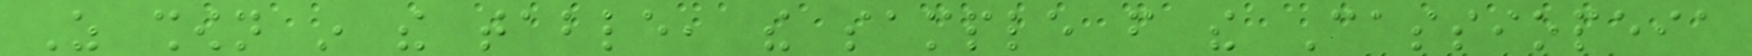As shown in the table, the sample from the Cassiopeia
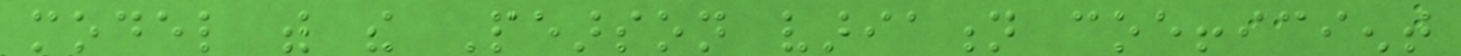model with the Pearson variation coefficient
